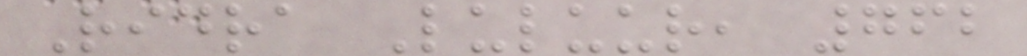Ridra Luluur, 762
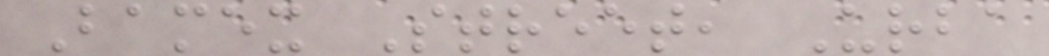Bamex Street, Urba
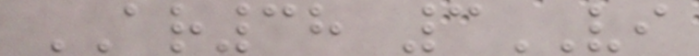AR38 3VI
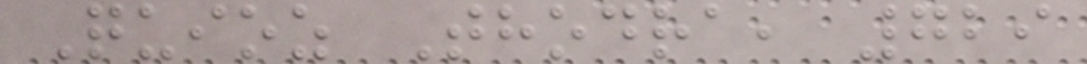Quioz Thodra, 729
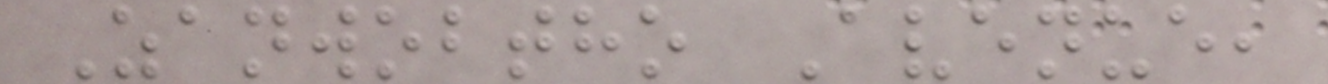Zanwobtho Avenue,
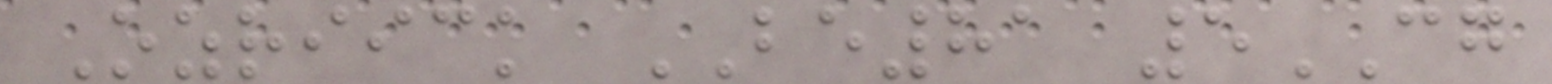Ozriick BE81 5CG
